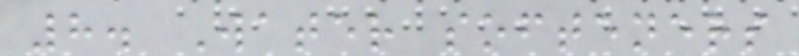8. Water softeners
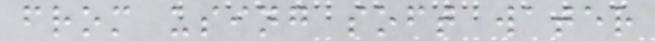from using soft water
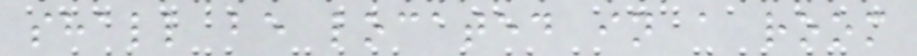shall be located in a room
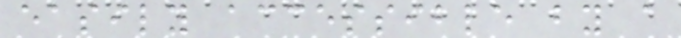easily accessible by a
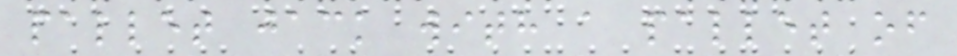pallet jack with a pallet of
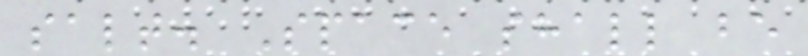salt. Space shall be
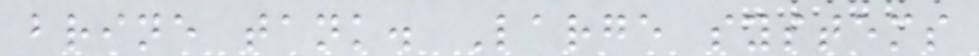brine tank. Large systems
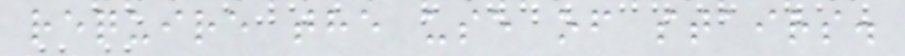require the use of stairs.
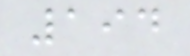194
